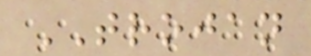TROJAN
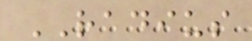RADIUS
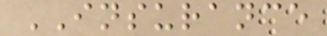INSURANCE
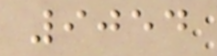9054
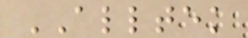ALLTEK
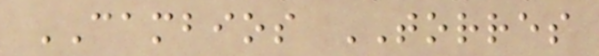CAMBIOS TORRES
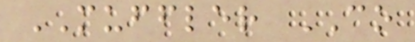MUFFLER CO
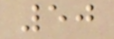50
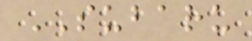SUBARU
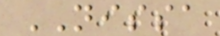NISSA
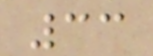33
